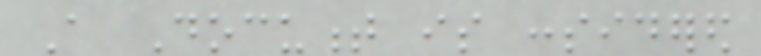A Document is considered
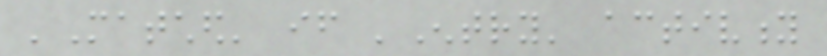'Matched' if 'Entry' activity
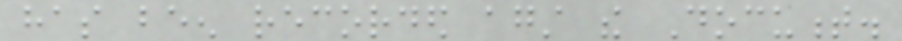has been recorded against the Document.
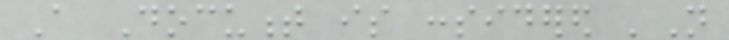A Document is considered 'Not
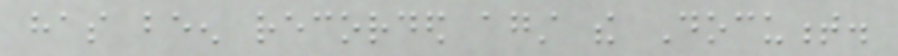has been recorded against the Document.
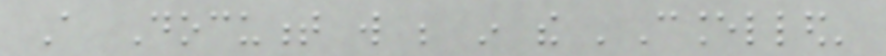A Document will be in the 'Cancelled'
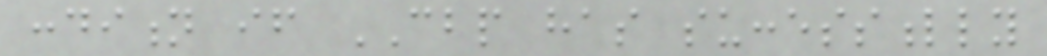condition if CBP has successfully
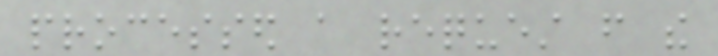processed a request from the
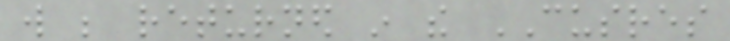will be returned in the CUSRES
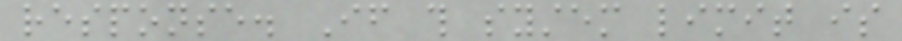response. If this system limit is
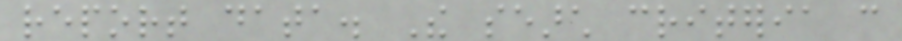report data. The search criteria can
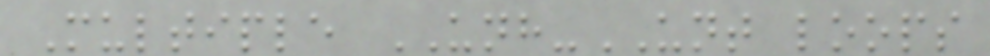Multiple UNH-UNT loops
